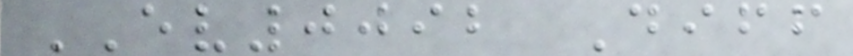EV0092 Diff
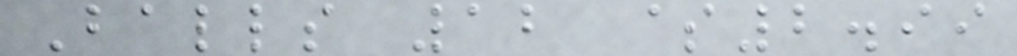Balls 12 $2.99
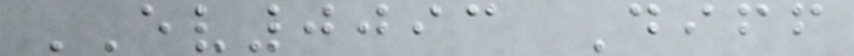EV0093 Diff
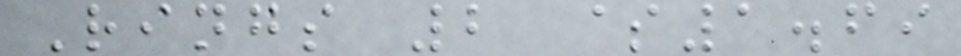Rings 2 $1.69
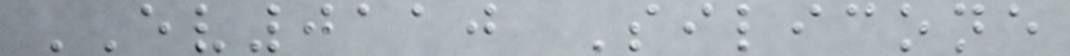EV0110 Silicone
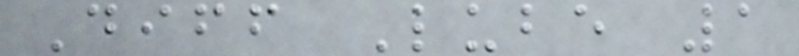Diff Lube 1
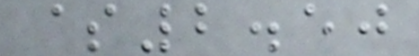$2.50
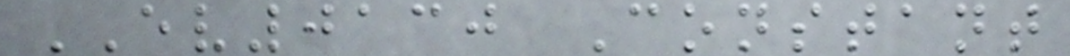EV0130 Constant
